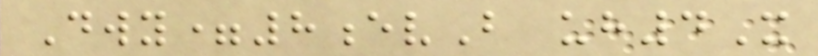Dwy=8evB uh4X
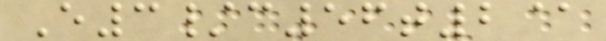E3/c56t2@
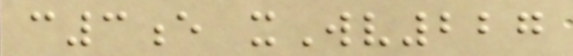c3e xWv227
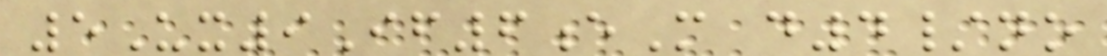5Ux9If6eM d4/no
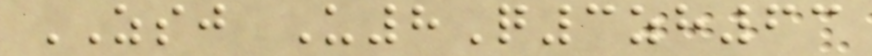ZSJ U8Q3zh63
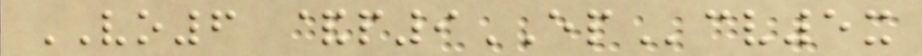VO6 &p9EPcv5x
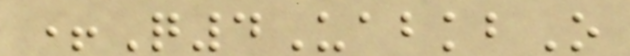+Q4UabkbO
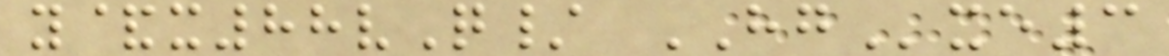y&x88vQ/ HGxe3
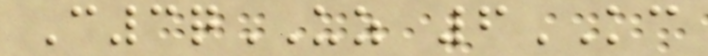C3qUZ 6KC
